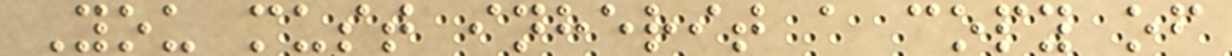You must inherit a copy of
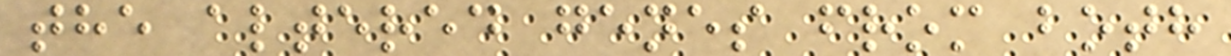the altered genes from both
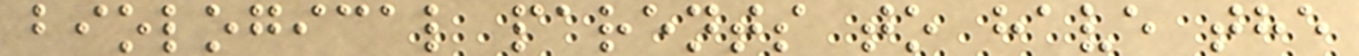biological parents to have the
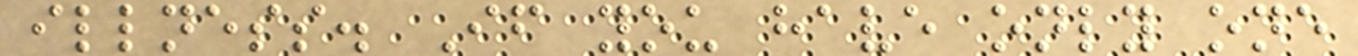illness. If you have only one
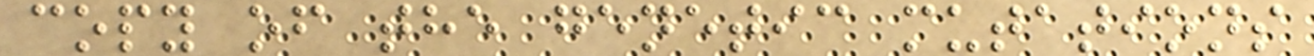copy of the genetic mutations
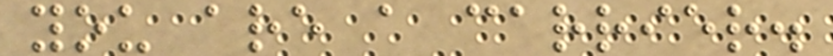you are a carrier.
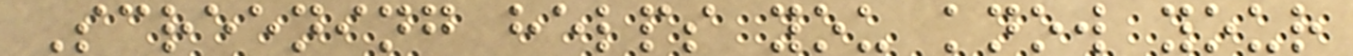Screening helps you know your
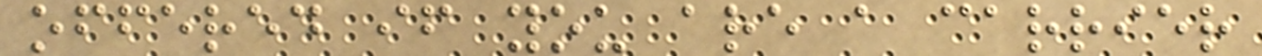offered if you are a carrier
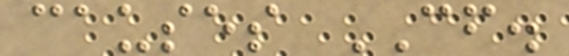causes CF.
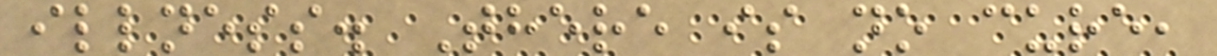illness. There is no cure,
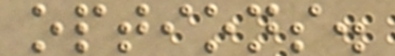options.
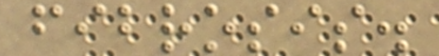fibrosis.
